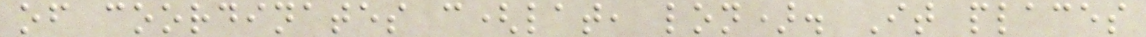of coordinates c(lat, lon). It places
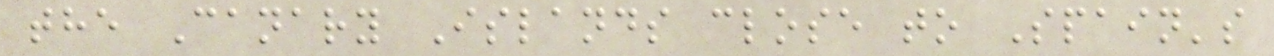the Canary Islands close to Spain's
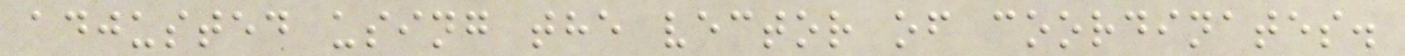adjusted using the vector of coordinates.
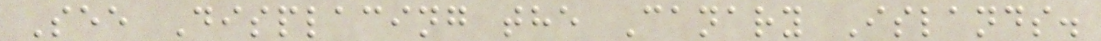See Displacing the Canary Islands.
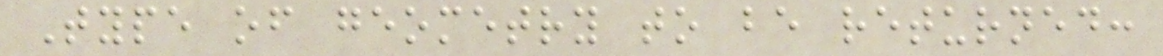Type of geometry to be returned:
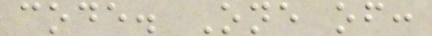code. One of:
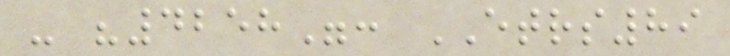- "4258": ETRS89
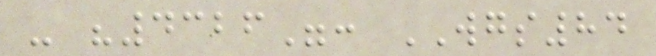- "4326": WGS84
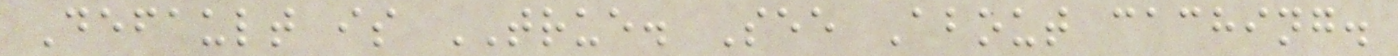Default is TRUE. See About caching.
